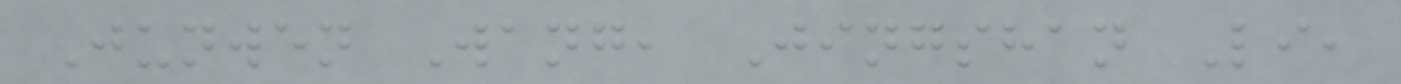Junwen Wang, Jingshan Li,
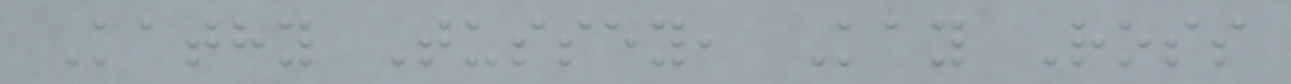Kathy Tussey, Kay Ross
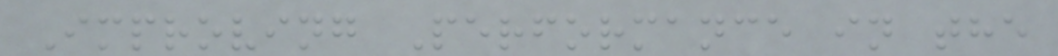Improving Performance in the
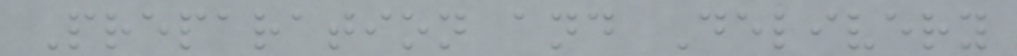Preparation and Delivery
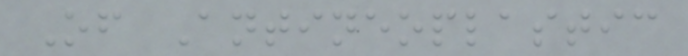Of Antineoplastic
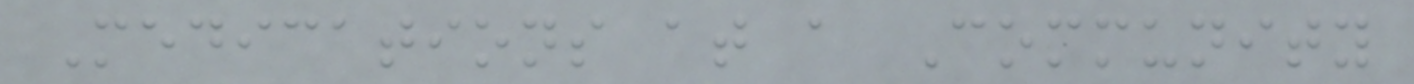Medications at a Community
